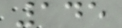145
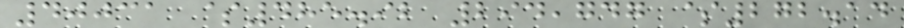40031 $485.92 294,747 $272.14
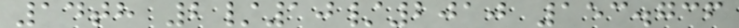14th 2/10/2010 153.736
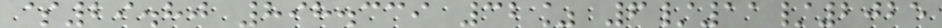$29.80 898.339 32% 6/11/2025
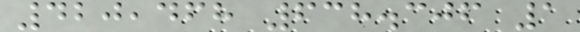420,468 638.306 1
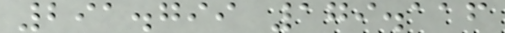291.799 179.116
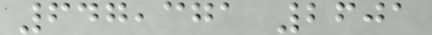647,371 2601
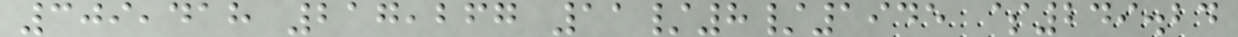309,418 217,267 11/8/1945 $249.24
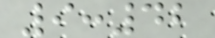9:42
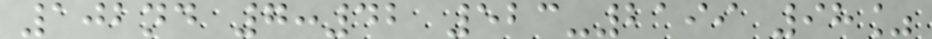102nd 7:42 523-2199 98%
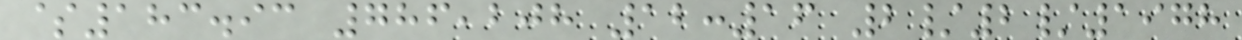$183.93 786,208 12:16 2/2/1978
